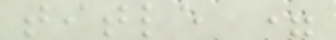title =
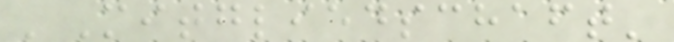'Mitgliedschaft'
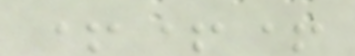+++
